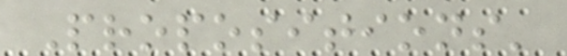Propositions'
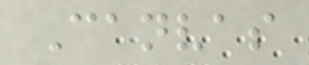Canvas
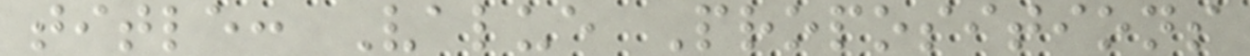title: Value Propositions
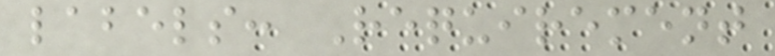labels: Requirement
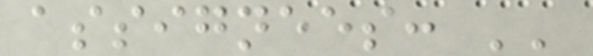assignees: ''
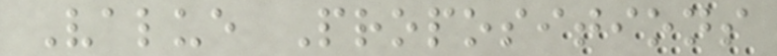Value Propositions
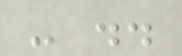- ..
